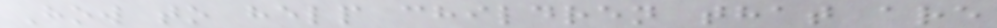How to help children that are
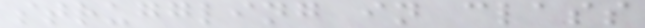struggling in class
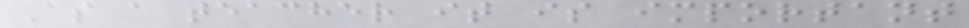As a teacher it is important
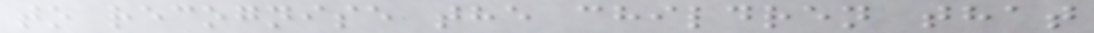to recognise the children that
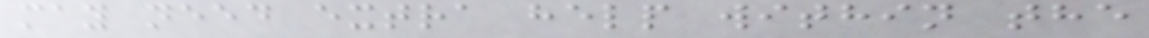may need extra help within the
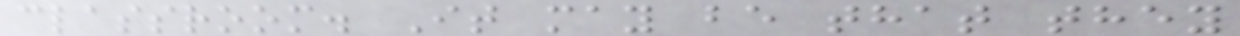classroom. It may be that they
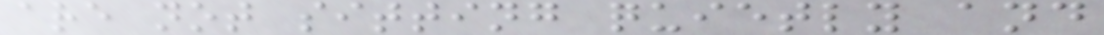are not sitting quietly and
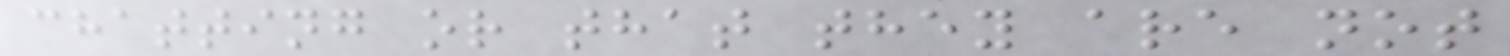chatting or that they are not
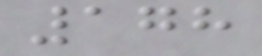178
